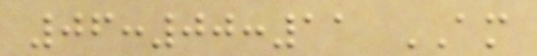06:00:11 AM
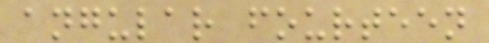angular fourteen
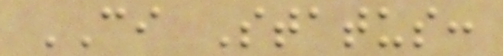CI Status:
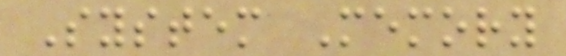System Memory
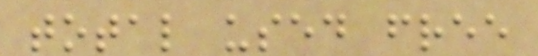total used free
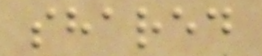shared
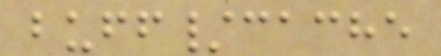buff/cache
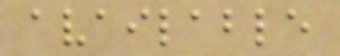available
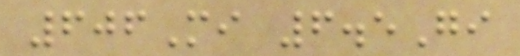606Mi 6.5Gi
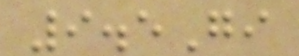9.5Gi
